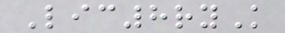Lic8ryK
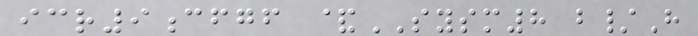icr9cfgf &SYSM8 b/H
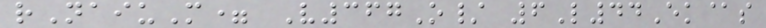rNaiuM= V367O/ 6L44Ek@s
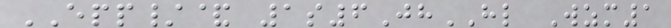EPP/& 1s6JhHL Wzm1
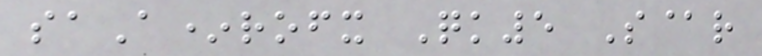saA*rofx Qk5 S@r
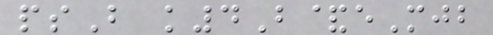psB k4B&eMjb
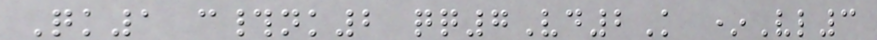Qk1 c#nk2 qq7Vd2K *Vl3
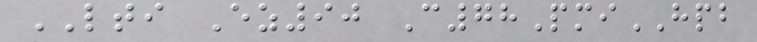LTI Ez90 C78PmiHPB
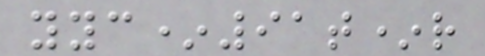yyc*91t*r
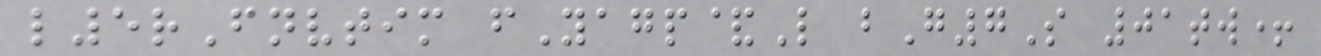l5rFnvtim fYagp&L bG7S 01tw+
